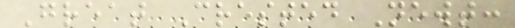Great Crested Newt:
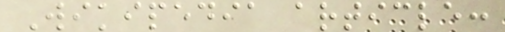Wikipedia article:
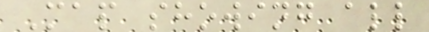Map showing all
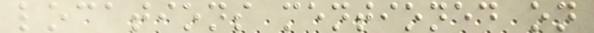locations mentioned on
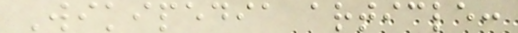Wikipedia article:
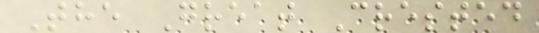The Great Crested
